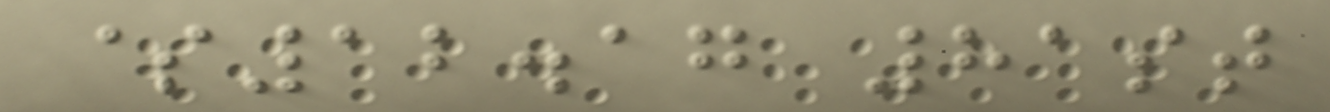$12.17 81st
